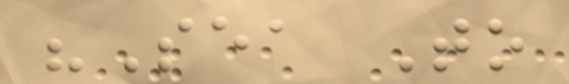"Sea To
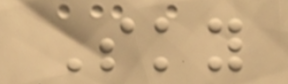Sky
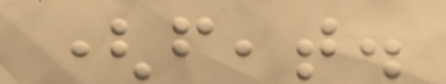(feat.
